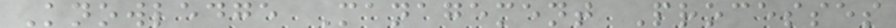Knowledge Management Processes
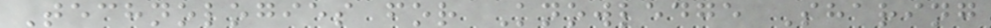Technologies for Knowledge Sharing
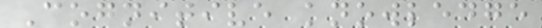Cognitive knowledge
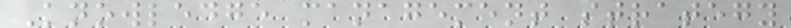Knowledge management strategy
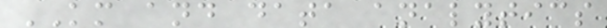KM and data analytics
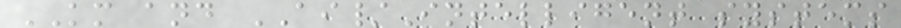KM and AI/Intelligent systems
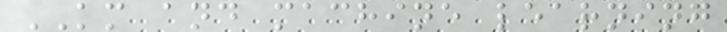KM and machine learning
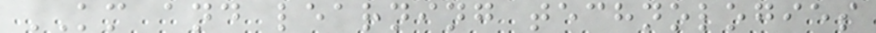KM and learning technologies
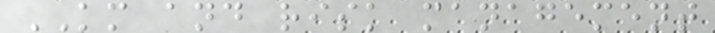KM and risk management
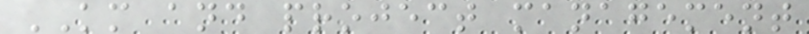KM and project management
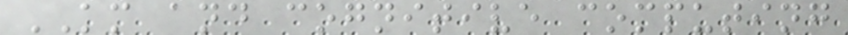KM and cognitive computing
